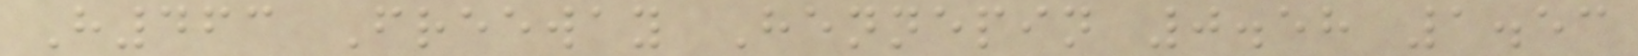H463 Freeway Hennepin 0.58 1.53
